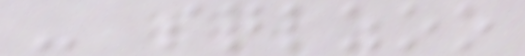- sqlzoo
